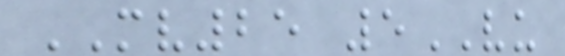MV25 5VU
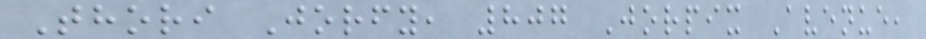Thori Jorfy, 807 Jorpix Avenue,
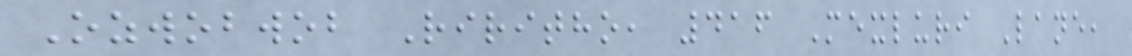Ozwobwob Riritho, 416 Mexluri Lane,
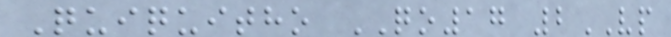Quiquitho QO17 2VP
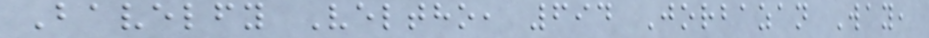Bavelfy Veltho, 694 Jorbazan Way,
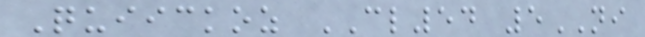Quiickoz CL54 5NI
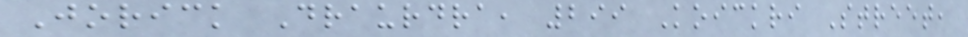Jorick Draurdra, 299 Koickri Street,
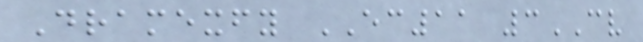Dramexfy EC11 3CV
